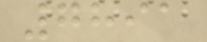7891
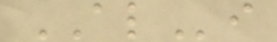ALi
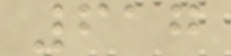617
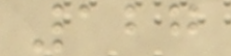127
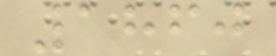1860
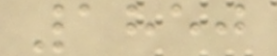1850
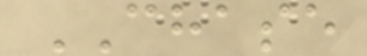CHASE
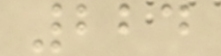224
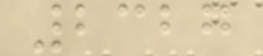2327
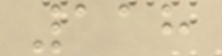118
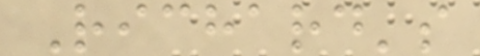Richard's
